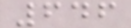646
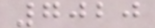7020
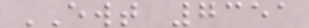EWT 7351
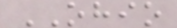OHIO
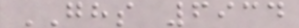GHS 6934
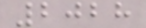2028
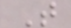T
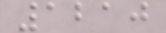1210
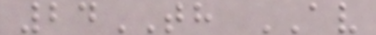24TH AV
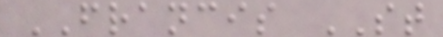FRANCIS ST
